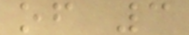of 3
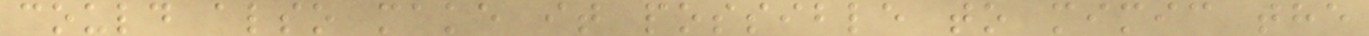could also make it possible to mimic the
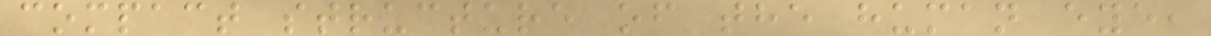compact structure of the human eye,
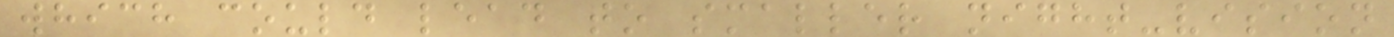which could lead to smaller night-vision
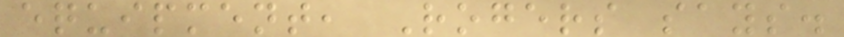equipment, Rogers says.
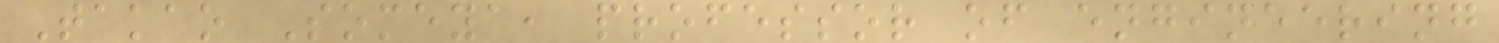Takao Someya, professor of engineering
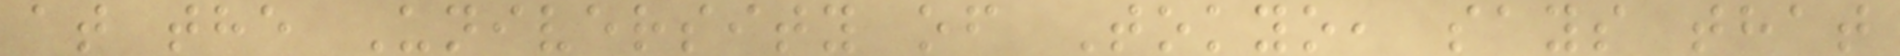at the University of Tokyo, says that
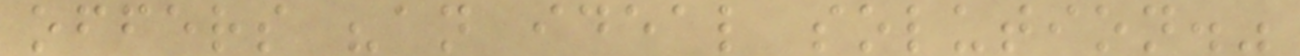offers "an ideal solution."
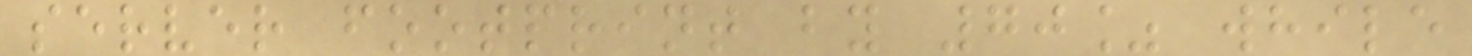server footprint by 70% while
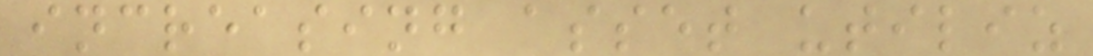increasing asset utiliz
